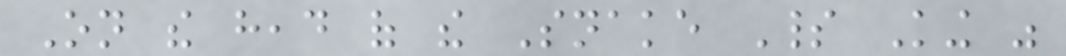On the head of the Snake Spirit King was
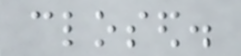closed.
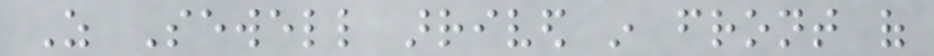As Sewell arrived in front of
